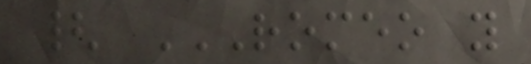{ ROMEO Y
